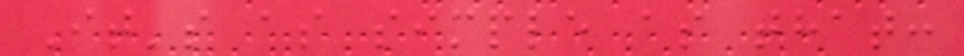It's as simple as that:
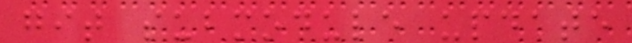git submodule update
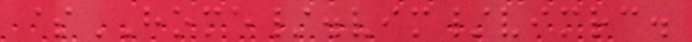$HOME/.vim/vimrc.
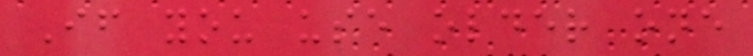If you use older one
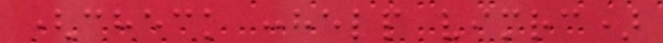(check :help vimrc)
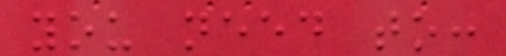you need to:
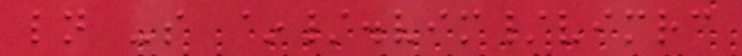ln -s ~/.vim/vimrc
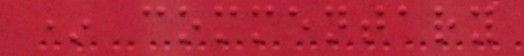* commentary
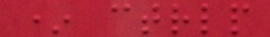* ctrlp
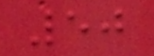50
